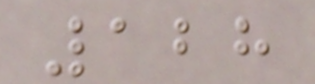128
